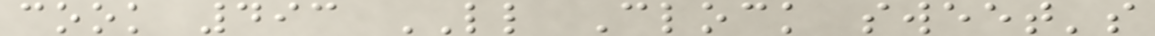cook 493 LL Clock sweet's
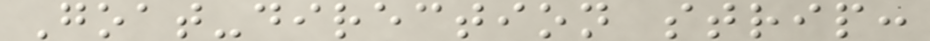Goat-direction strip:
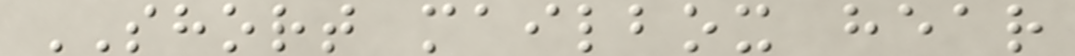SHORT mailbox hear
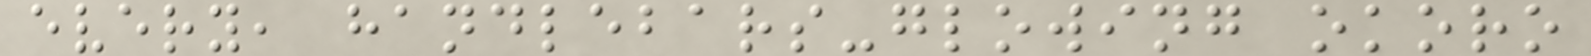every, handlebars-glowing okoro
